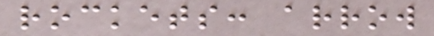rockets: arrow
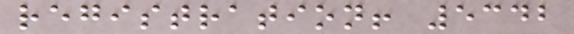registration! 5342
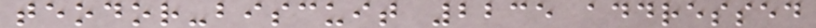teodor-biscuit 2235 addressed
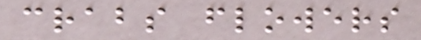crabs flowers
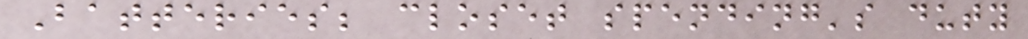Batteries; closet spending's duty
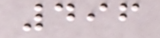496
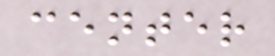center
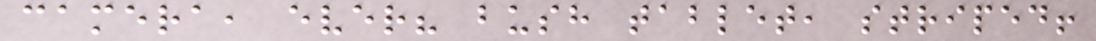camera, ever? bush tablet, striped!
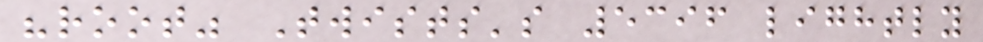"root" Twists's 5396 lightly
